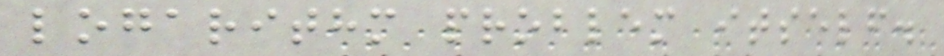logarithm problem itself.
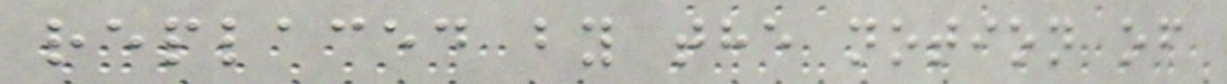replaced by the notion of
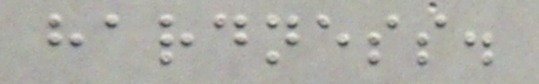hardness.
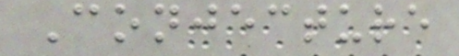Conjecture
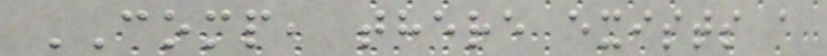COMP, there exists a
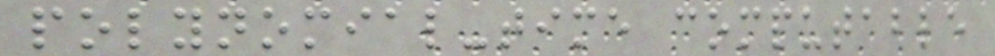polynomial-time computable
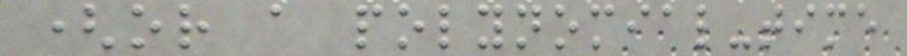(or a polynomial-time
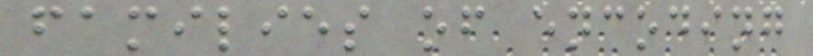families of encoding
